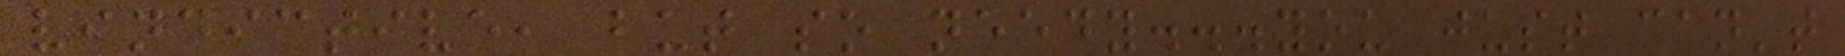vindictive, but so needy...you just can't
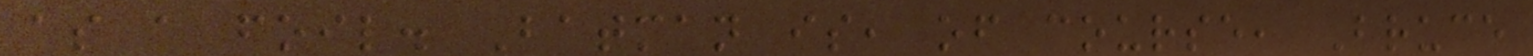as a foil. Batman is, of course, Bruce
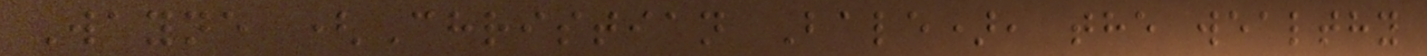Wayne (Christian Bale), the wealthy
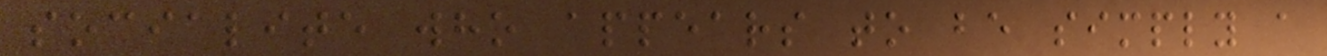socialite who appears to be simply a
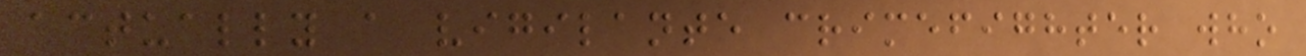actually a vigilante crimefighter who
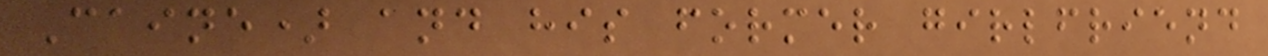Caine) and his former girlfriend
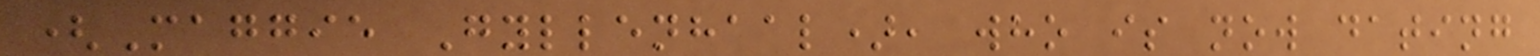(Maggie Gyllenhaal), who is now dating
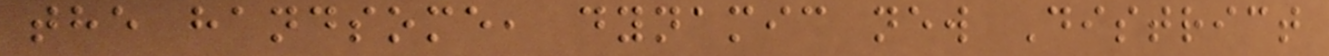the handsome, dynamic new District
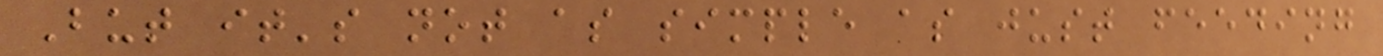But it's not as simple as just feeding
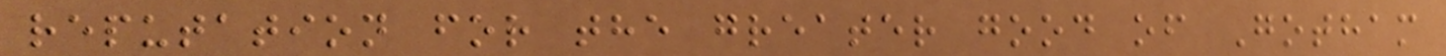reputation for the greater good of Gotham
